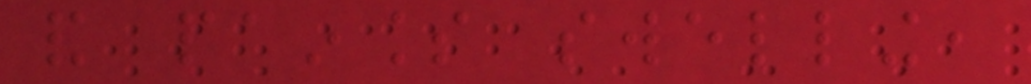and painless swelling,
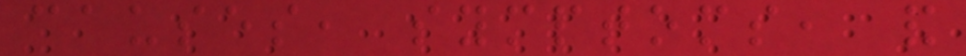causes, symptoms, and
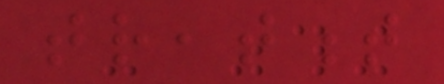treatment
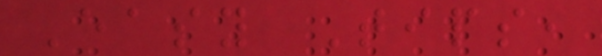Easy Tips,
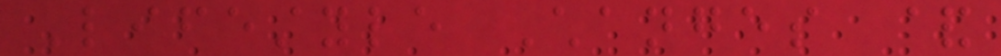Lifestyle Changes &
